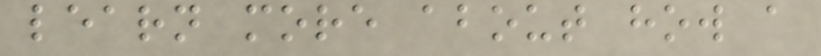learn more about how a
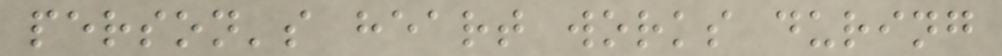person's heart works during
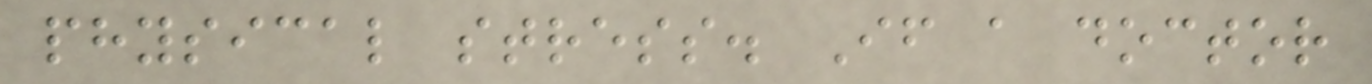physical stress. If a doctor
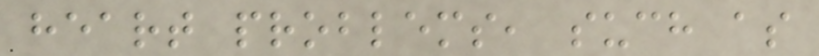heart problems, such as
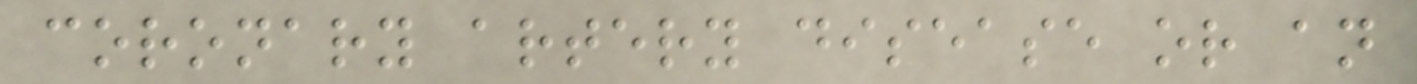coronary artery disease or an
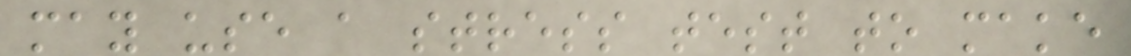may use a stress test to make
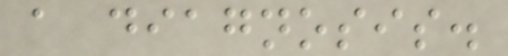a diagnosis.
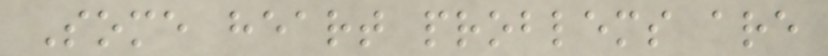Some heart problems are
